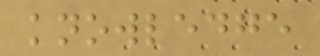knowledge
